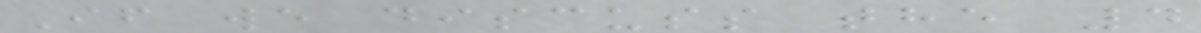If we discuss the 4
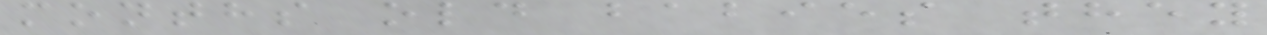months old babies they
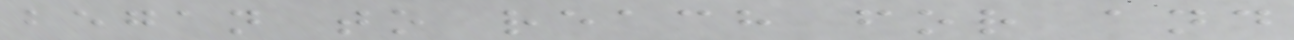began to reach for and
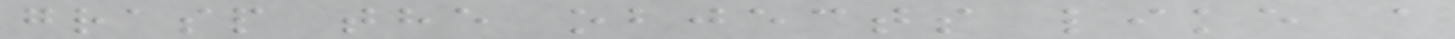grasp the objects like a
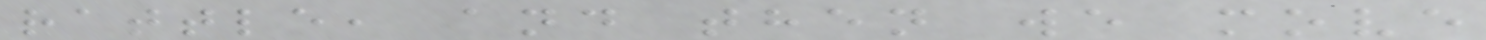rattle, and then we move
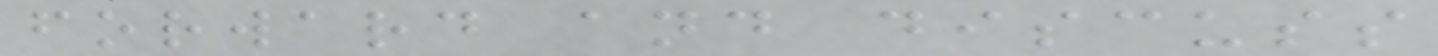forward and discuss
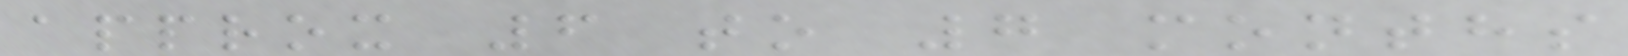approx 6 to 7 months
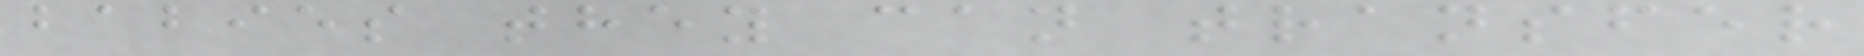babies they can transfer
